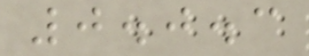0.0.3
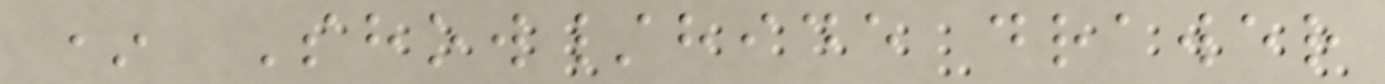* Show/hide drawer
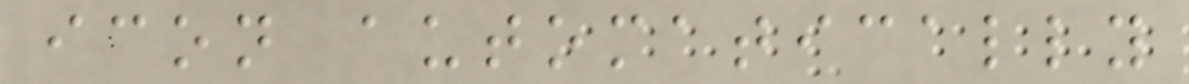icon automatically
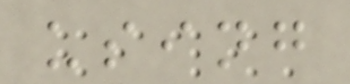using
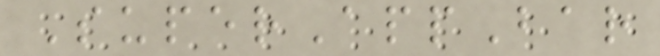SuperAppBar
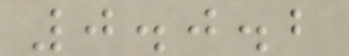0.0.2
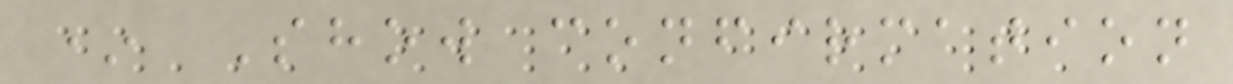* Show confirmation
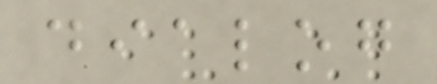dialog
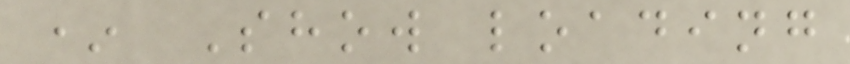* Show loading
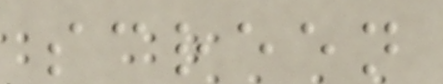screen
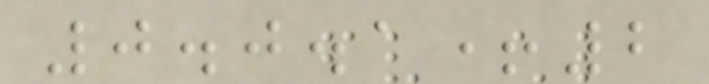0.0.1+2
